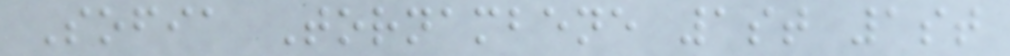Sofia Tornambene 1st 1st
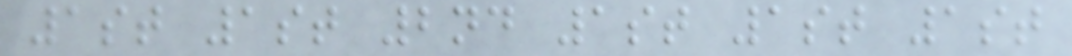1st 1st 2nd 1st 1st 1st
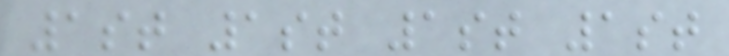1st 1st 1st 1st
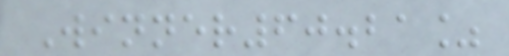Winner60.21%
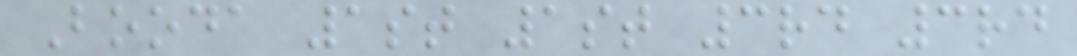Booda 1st 1st 3rd 3rd
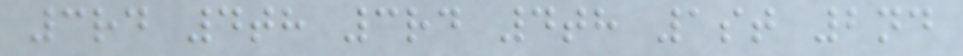3rd 4th 3rd 4th 1st 2nd
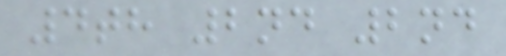4th 2nd 2nd
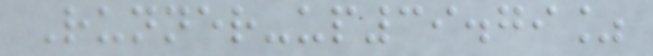Runner-up39.79%
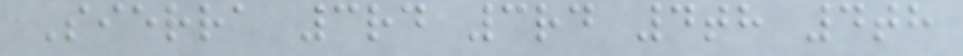Sierra 3rd 3rd 4th 4th
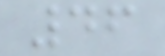46
